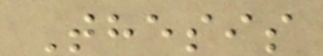Thesis
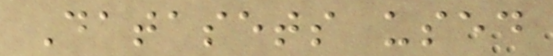Datasets used
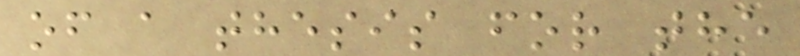of a thesis for the
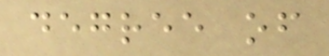degree of
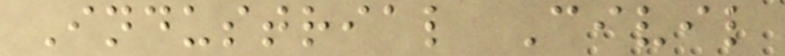Industrial Civil
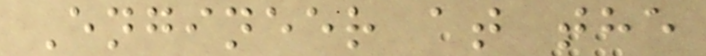Engineer at the
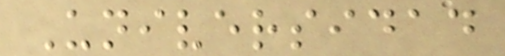Universidad
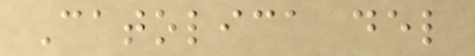Catolica del
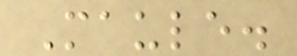Maule.
